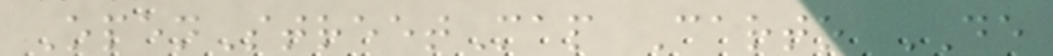OpenStreetMap Carto DE
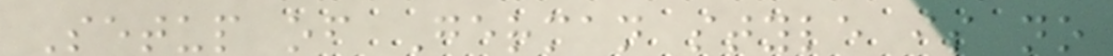Setup of German style is no
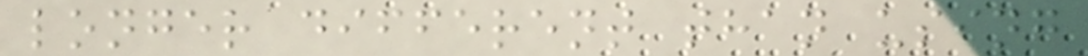longer different than using
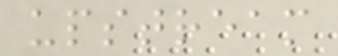upstream
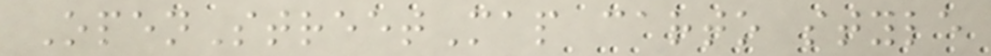OpenStreetMap carto style
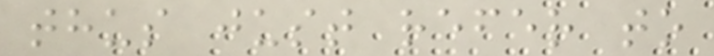thus just refer to
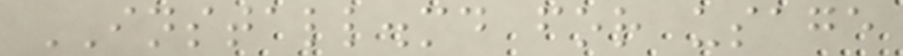INSTALL.md for usage
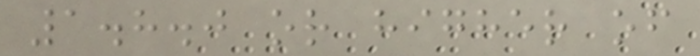1.8.0 or higher of
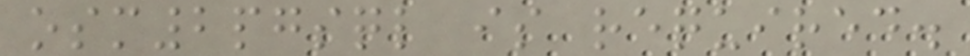osm2pgsql is required.
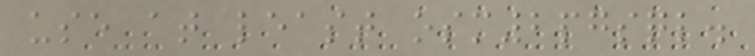use at least osm2pgsql.
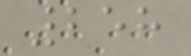258
